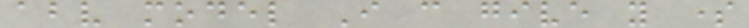above model I can give you some
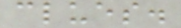clues.
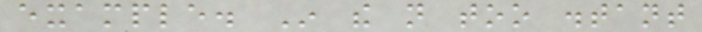example. In the not too distant
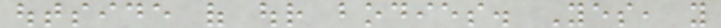outside of our bodies. Yes, you
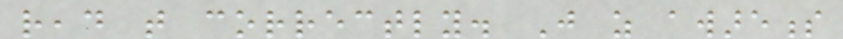read that correctly. Just as awareness
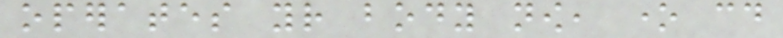operates your body now, one could
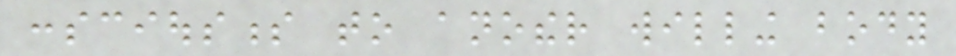consciousness to another willing body
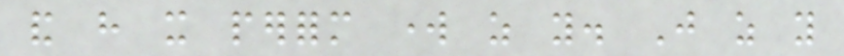and have it perform work as you. Just as you
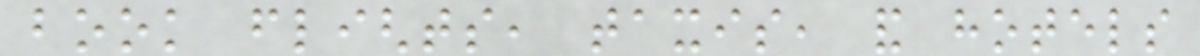book flights, taxis, and hotels
